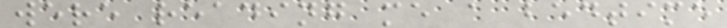were reading me a bedtime
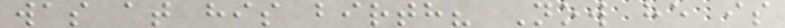was at his birth? Now he is
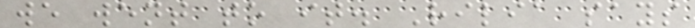we went to it. Rilia says
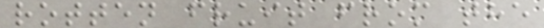rotten fruit from the
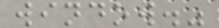window."
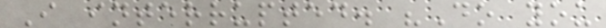I interrupted. "Do you
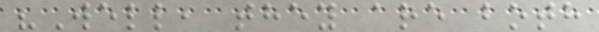"Well, they are both
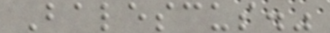Balescus."
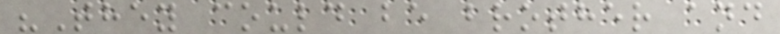"They could be brother and
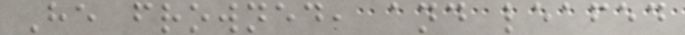He frowned, and leafed
